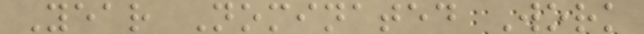Year Nominated Work
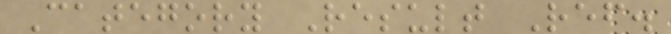Category Result Ref.
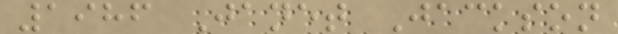1986 Janet Jackson
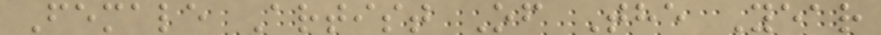Female Artist Of The Year
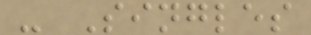- Singles
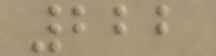222
